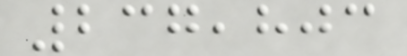237,803
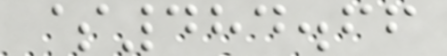$484.66
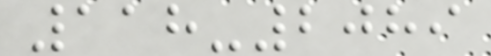118-2089
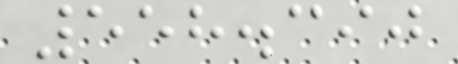558.390
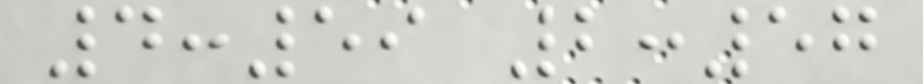4:59 2:57
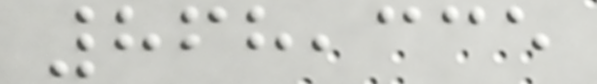868,335
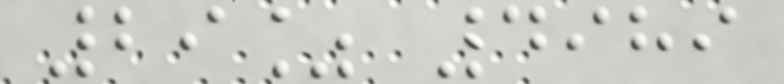29% 4989
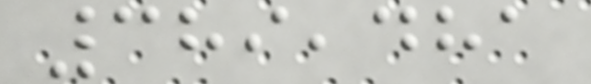389,481
